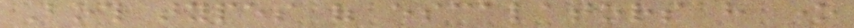Both types of escalators have one
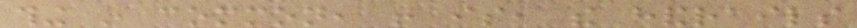thing in common, that is, the handrails
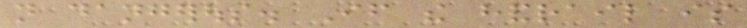not dangerous. If the handrail is
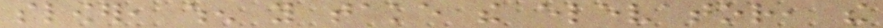slower, when you take the elevator, the
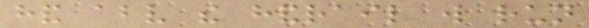hand above the handrail will run
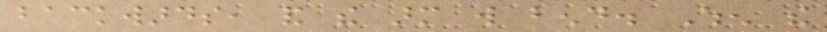backwards, and the arm will bend. When the
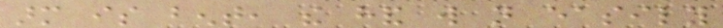arm is bent, the hand will not easily
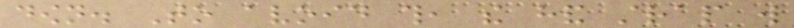down. To avoid this, the hand strap will
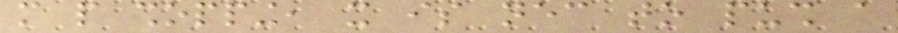more people shopping, it is necessary to push a
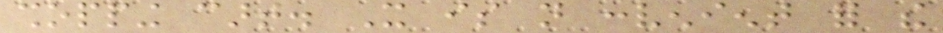shopping cart. It is not convenient for the
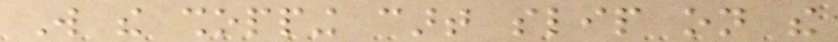Will the shopping cart slip on the
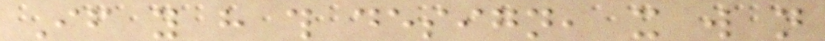If you have this design, it will not
